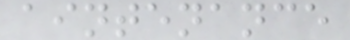aintenance
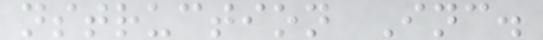nstruction Inc.
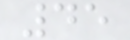45
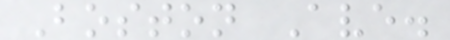Boston Ave.
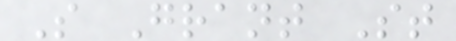S Grant St
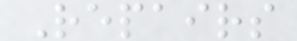Repairs
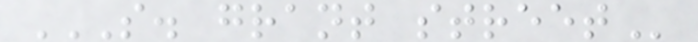S. GRANT STREET
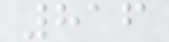816
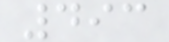493
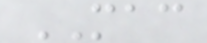MAC
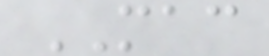MAC
